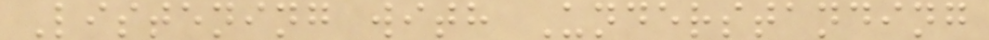Listening with Understanding
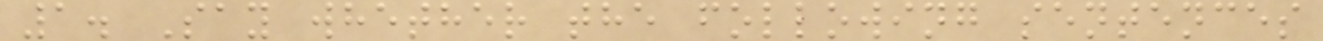1. Say whether the following sentences
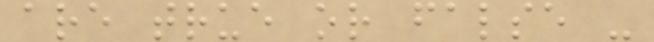are true or false -
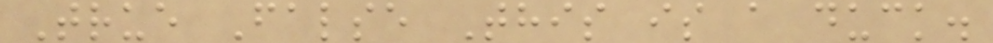True False This is a duck.
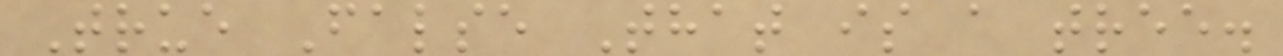True False That is a tree.
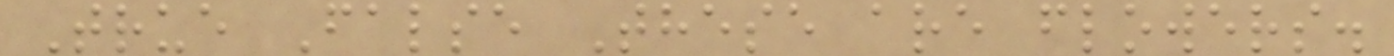True False These are flowers.
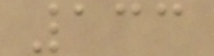133
